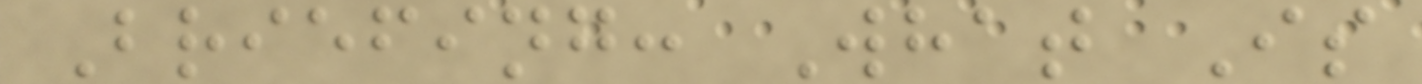Briefing: What Is
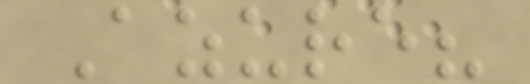Azure?
